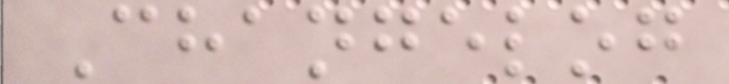Changelog
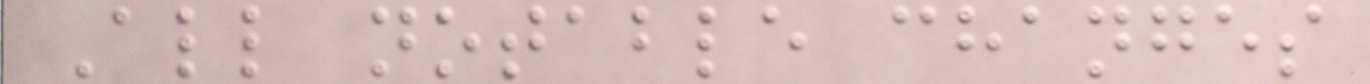All notable changes
